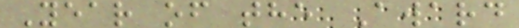Year of the Award
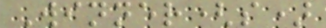Winner(s)
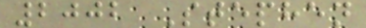2002 Stephen
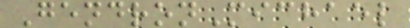GendronMichael
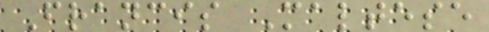Francis Maltese
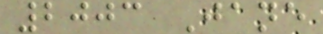2003 Jane
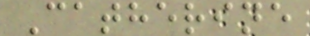Catherine
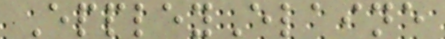EppleyElaine
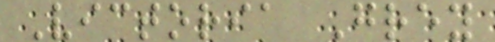Victoria Grey
